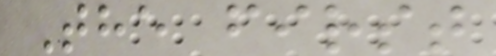The first
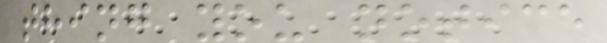thing you notice
